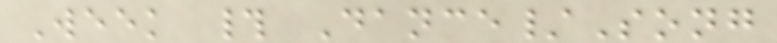Week # Dance/Song
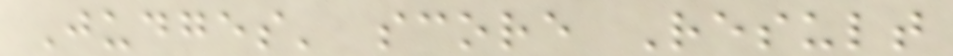Judges' score Result
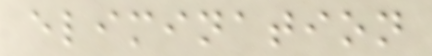elimination
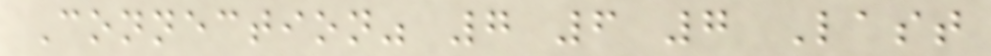Connection" 7 6 7 Last
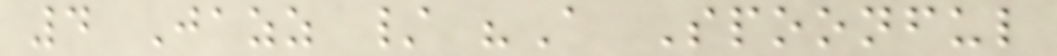4 Jazz / "A Spoonful
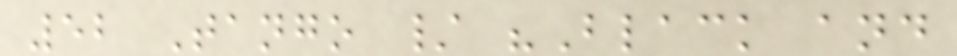52 Tango / "Black and
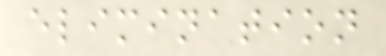elimination
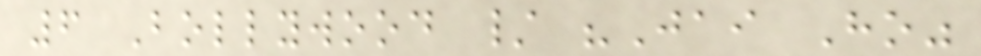6 Bollywood / "Jai Ho"
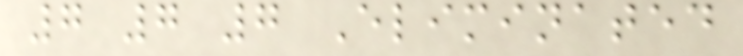7 7 7 Eliminated
